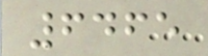6465
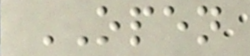OPEN
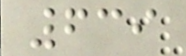639
